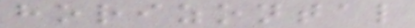horizontal
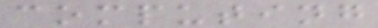computing
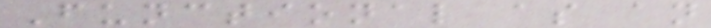Functional as an
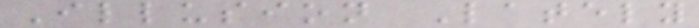Illusion Lately
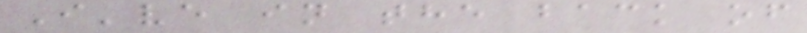I've in the back of
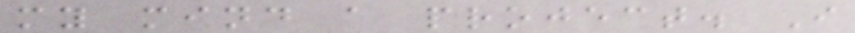my mind a project. I
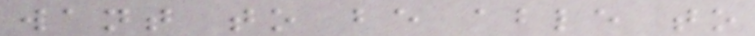want to be able to
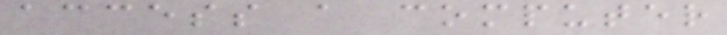access a computer
